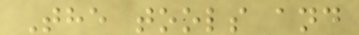The tools and
